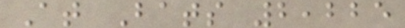At Bats 2,225
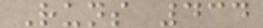Runs 434
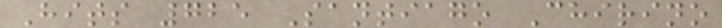Hits 725 Santiago Chirino
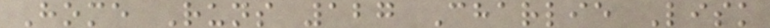Home Runs 127 Charlie Lisk
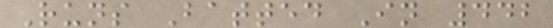Runs Batted In 442
